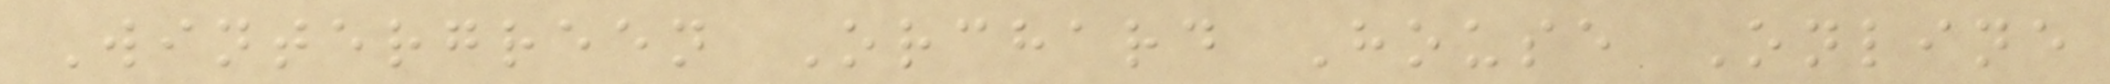Wintergreen Orchard House Online
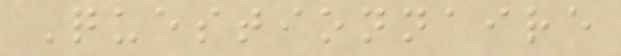Questionnaire
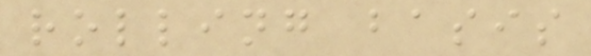rolling basis
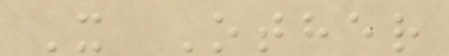X Other
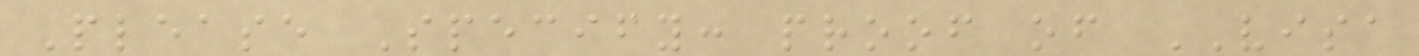Please Specify: proof of VISA
